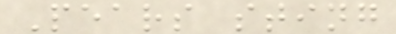Pears sting
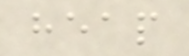heap
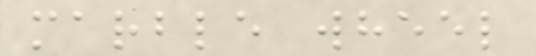marble wheel
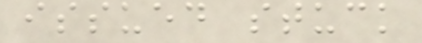issued stuck
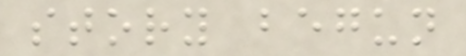story begun
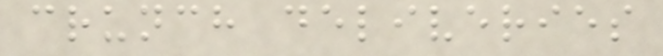crunch deliveries
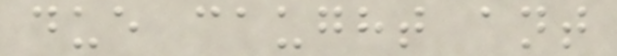due caught ant
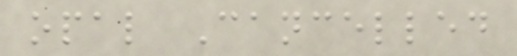opal Cancelled
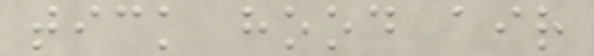tick hood air
